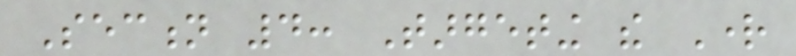Section 4: Targeting the Right
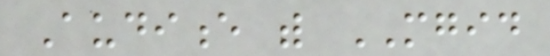Audience with MGID
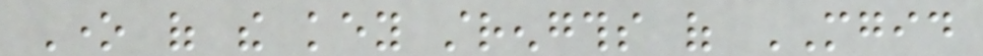One of the key strengths of MGID
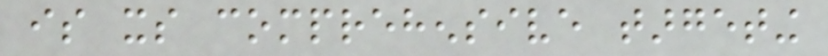is its comprehensive targeting
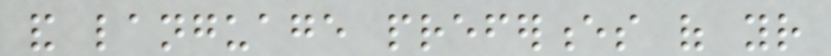and language preferences of your
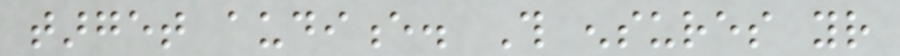target audience. This ensures your
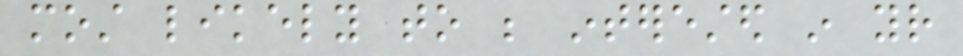most likely to be interested in your
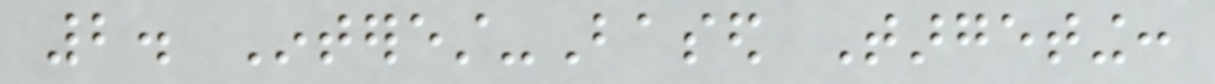2. Interest-Based Targeting:
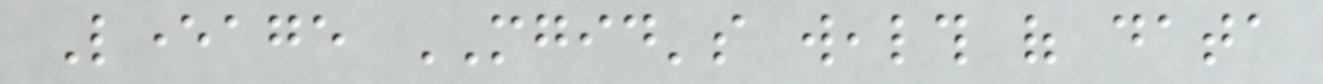Leverage MGID's wealth of data
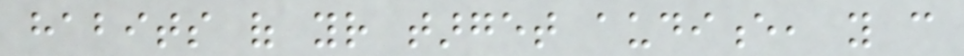habits of your target audience, you can
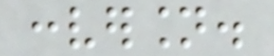conversion.
